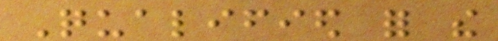Qualified for the
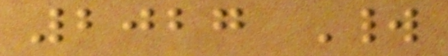2027 World
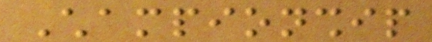Championship
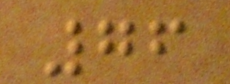76
